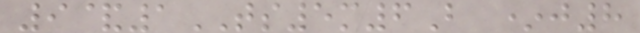9&1TS5m6B *j8
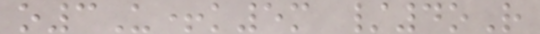o3U+k5m /4oR
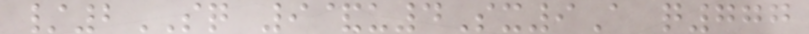/2SQ 9&u4Sx9A q777
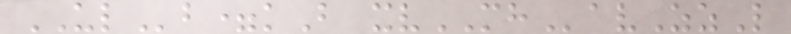ULb=kB xvMHavZzL
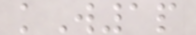kW1p
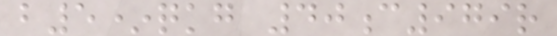b5*qkg 40c979r
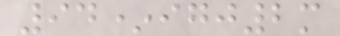94*igj2m
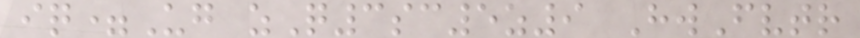iq=Ug zQ3sc5z9 HwFvtr
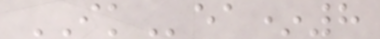IKea*8
